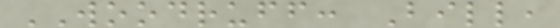WOODRUFF: Bill,
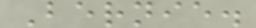Bernie.
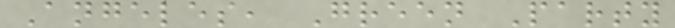Angeles, Green Party
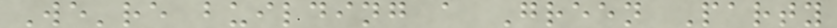We're building a Green Party
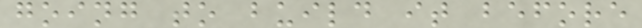going to build it before
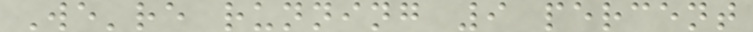We're running 9 percent
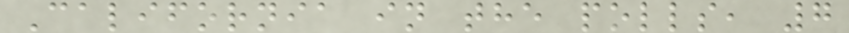California in the polls, 7
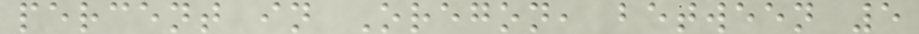percent in Oregon, between 5
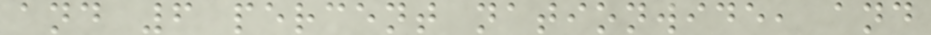and 6 percent nationwide, and
